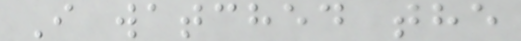I watched the
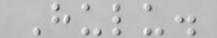Hulu.
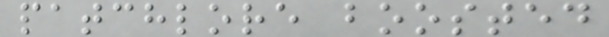patchlore boosted
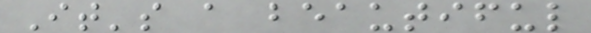It's a beautiful
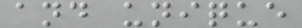and unique
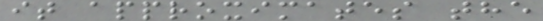it approximates the
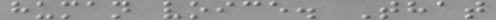human voice. That
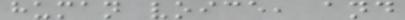human voice, and
